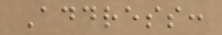Address:
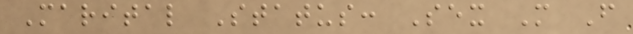Marital Status: Sex M F
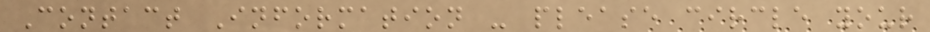Contact Information - please circle your
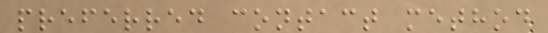preferred contact method
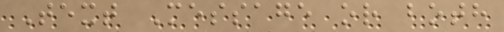Text Message or both
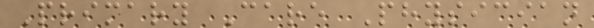Primary Care Physician
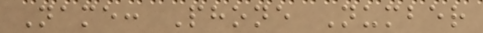Name: Phone Number
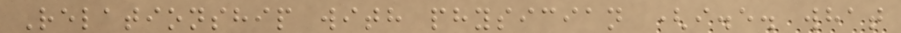Relationship with physician (i.e. what
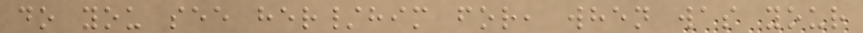do you see her/him for, when was your
